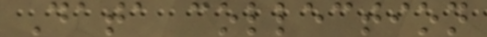Data collection
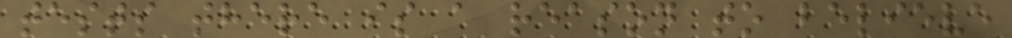tests there is a reason to believe
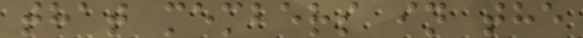that members in the
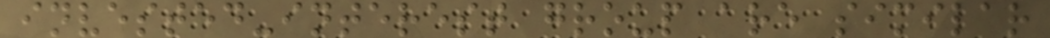invested-interest group are similar
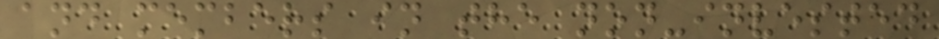and members in the non-invested
